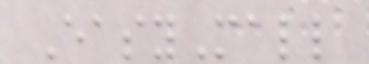EasyMall
